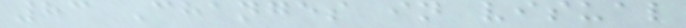83 Changes in visual
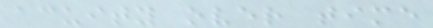acuity over time
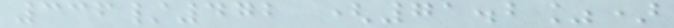336/472 (71.2%)
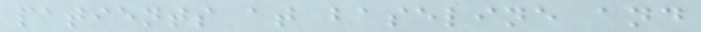patients at baseline and
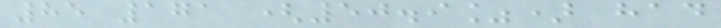85 171 (50.9%) had
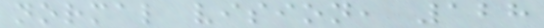normal vision, 128
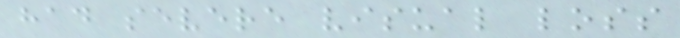had severe visual loss
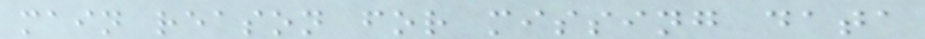main reason for missing data
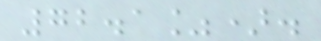72.1%).
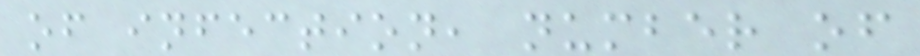of infection, number of
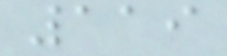119
